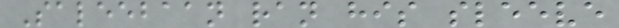Saleebaan ran his sleeve
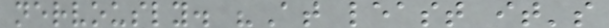nervously. "At least it's
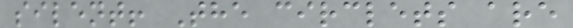silent! The circlets are
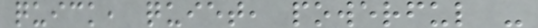quick, quiet, powerful -
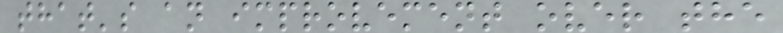that's an improvement over the
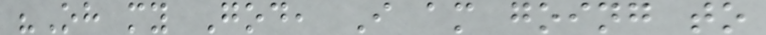"Oh my God, I am going to
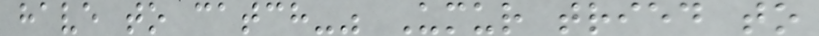have to catch-" Umur tried to
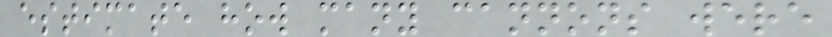estimate how many cannons were
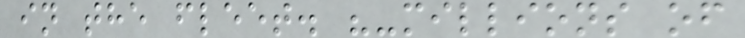in the fleet. "-millions of
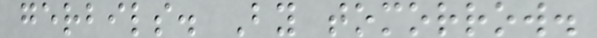gerbils. By tomorrow.
